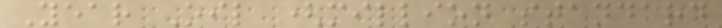Year Oil (million standard
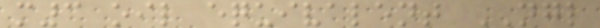m3 oil equivalent NGL
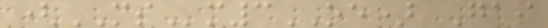(MSm3OE) Gas
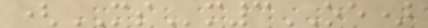(MSm3OE)
